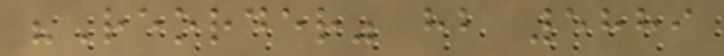"Reorder" hb 5889
